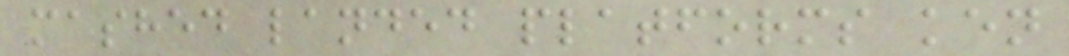mashed landed platforms ken
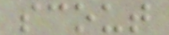scout
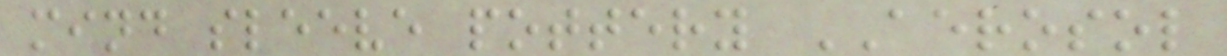mind sleeve pottery AEROSOL
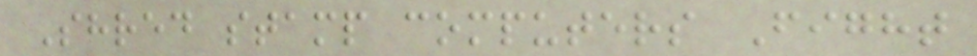Shred stamp computers Fight
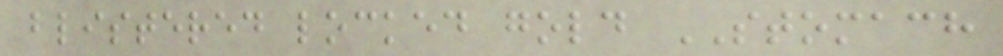blistered locked gold STOMACH
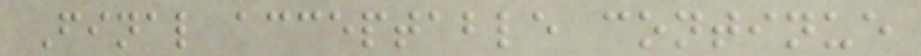Final acceptable continue
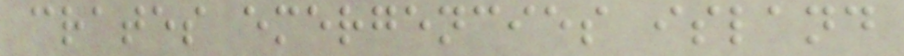crates emergencies island
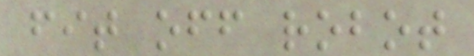fit off robot
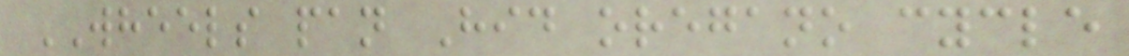WHEELS pan Hid oregano cycle
